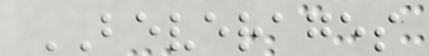BEVERAGES
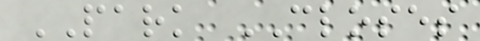PARK CLOSES
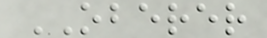OBERER
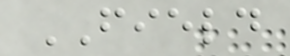FIELD
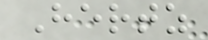Hertz
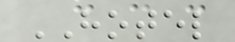HOTEL
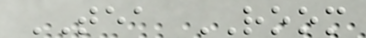TEA ROOM
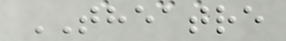THEATRE
